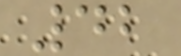42
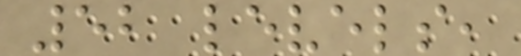52 levels,
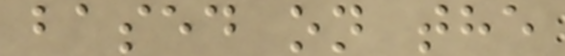based on the
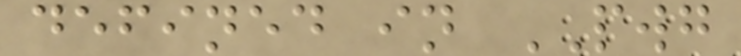defined in PWG
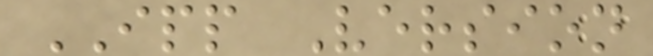IPP Version
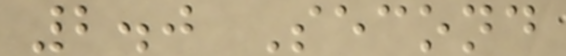2.0 Second
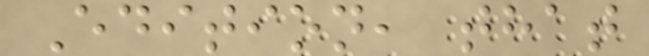Edition, that
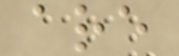are
